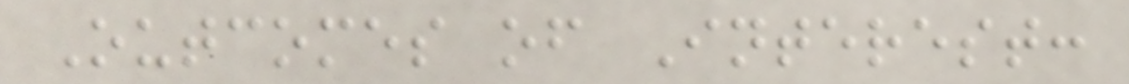Outcomes of Interest:
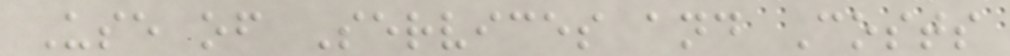Use of Services and Costs
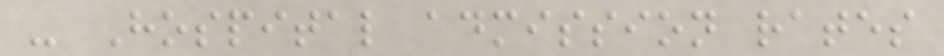- Hospital admission rates
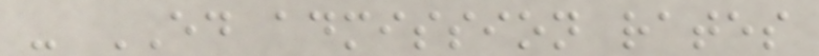- ED admission rates
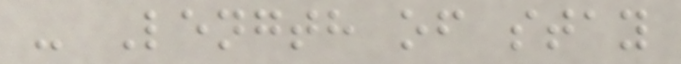- Length of stay
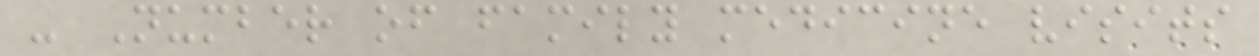- Number of family medicine visits
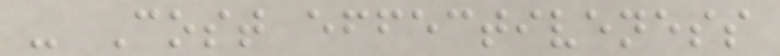- Cost effectiveness
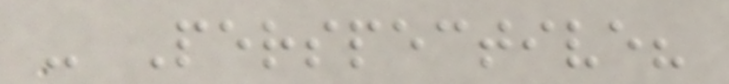- Perspective?
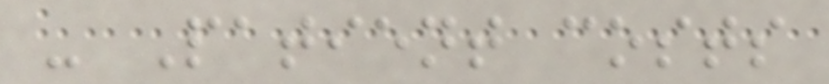- Patient costs
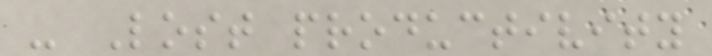- Lost productivity
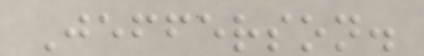Jefferson.
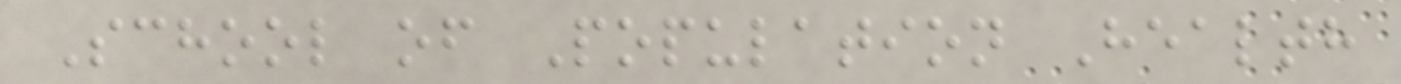School of Population Health
